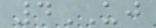4UJ
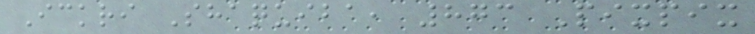Ickri Shaquiba, 873 Pixpix
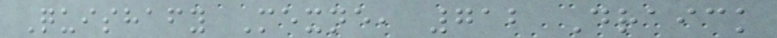Quishafy Mexne, 712 Draick
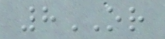8OR
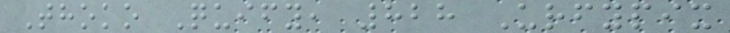Thoko Quify, 828 Urfypix
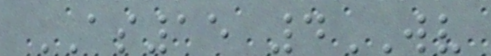AS15 4WV
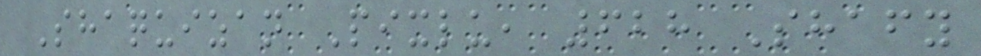Shaquizan Pixlu, 628 Shafy
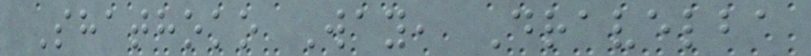Shathoko Way, Dravelba
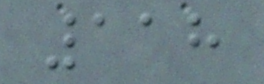118
